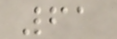61
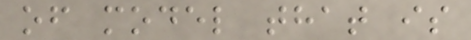of model that is
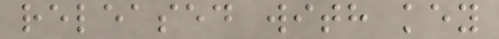released with key
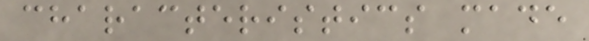characteristics made
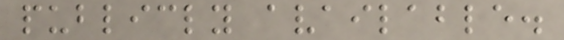publicly available.
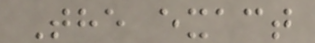The exact
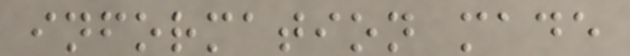information made
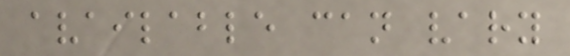available can vary
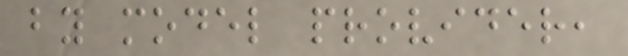by model provider,
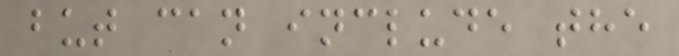but can include the
